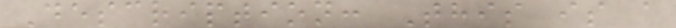Description: This is a
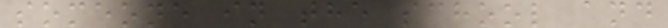someone in the school and
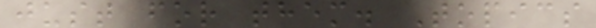just for them. Topics
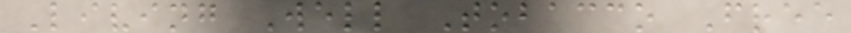Living Well Tobacco Free
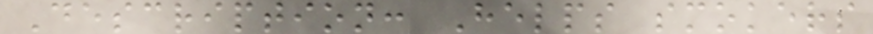Description: Helps smokers
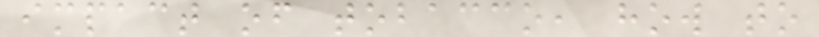impact of tobacco, how to
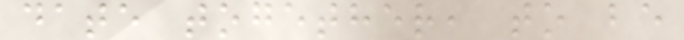date together, to be
